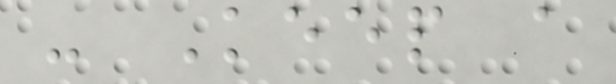- Keep a
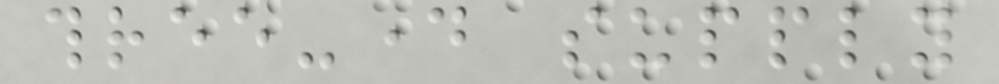three-day supply
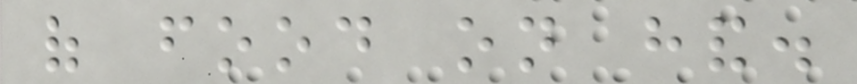of food on hand.
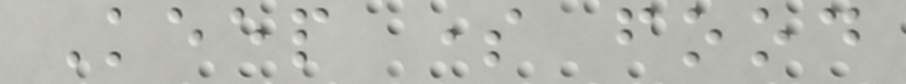Keep some food
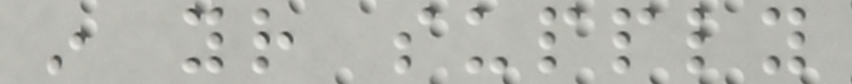in your supply
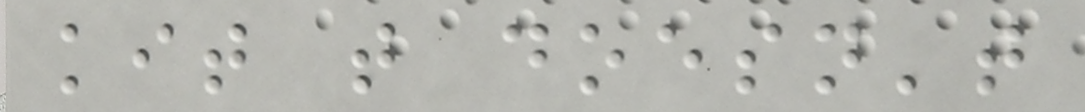kit that doesn't
